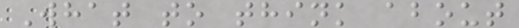What to think about
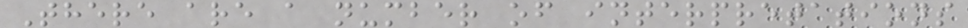There are a number of interpretations
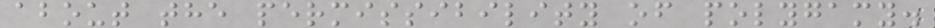about the permissibility of polygamy.
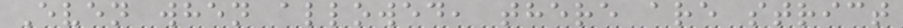Even when allowed, there are strict
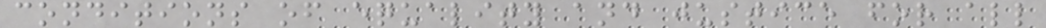conditions of equality and justice for all
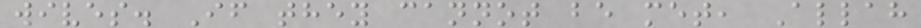wives. If they cannot be met, Allah
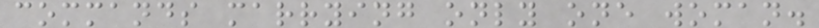commands marrying only one woman.
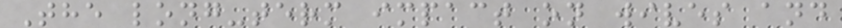The long-term impact on wives and
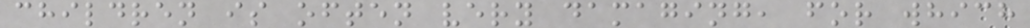children is often very damaging, for which
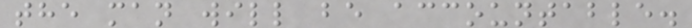the man will be accountable.
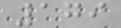179
